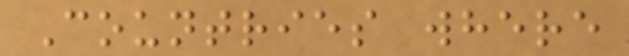Countries where
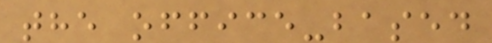the office-based
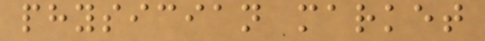physician market
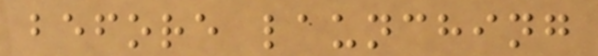before launching
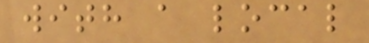with a local
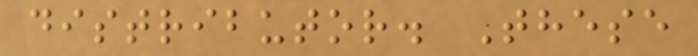distributor. These
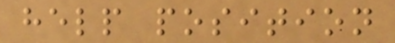help position
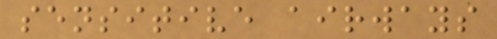sensitive airways
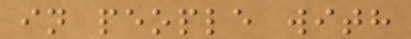in people with
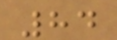84
